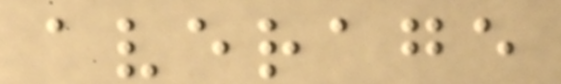average
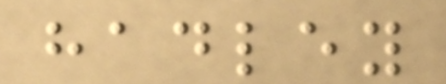hadley
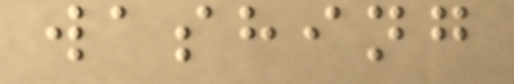washing
